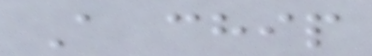A chip
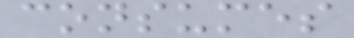consumes
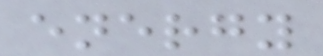energy
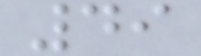49
